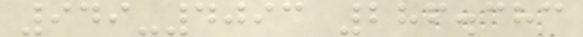949-4093 286.383
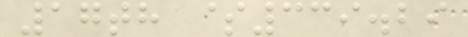17th $339.29
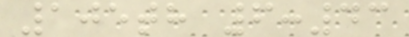105th 6:43
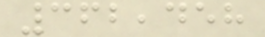362,458
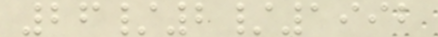26/2/1992
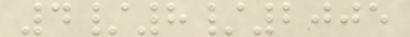4/8/2005
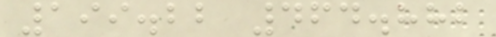199.22 464.882
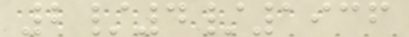2/4/1936
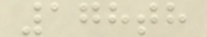178th
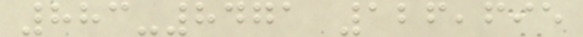883-8471 126,695
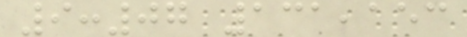9:07 131,153
